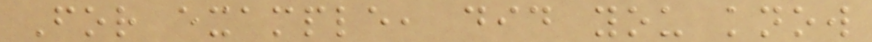For example, did you know
